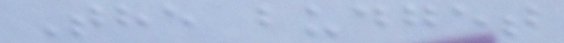The budget
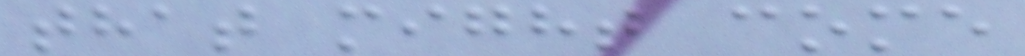that might come
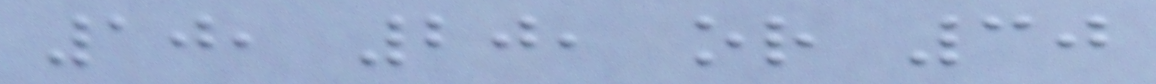10, 20, or 30
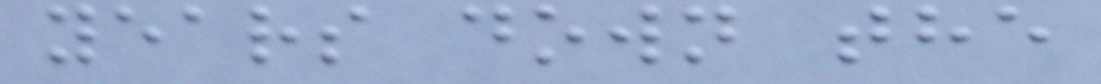years down the
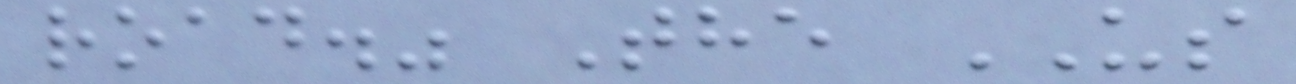road." The US
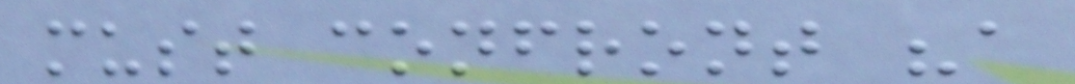must confront "a
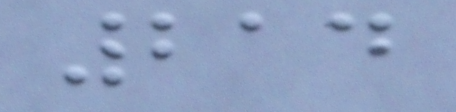214
